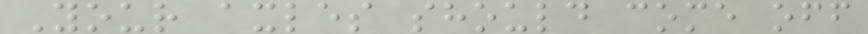Your axles should come off
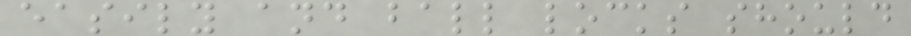easily and ball locks should
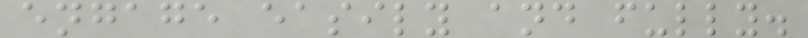engage easily and fully.
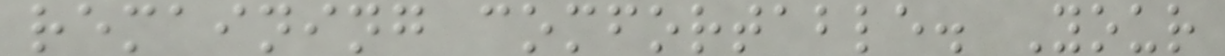remaining comfortable. Your
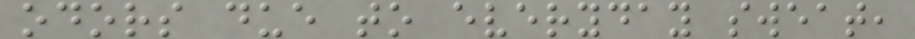odors due to everyday sweat,
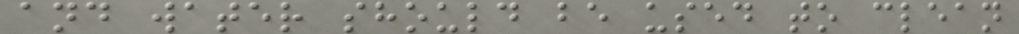and water should be used to clean
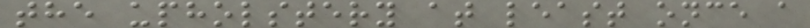the upholstery at least once a
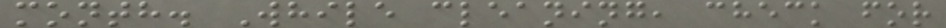month. While cleaning, check for
